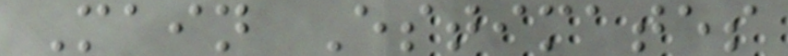Main Estimates
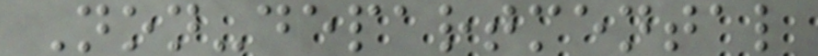Non-departmental
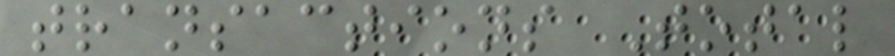transactions Total
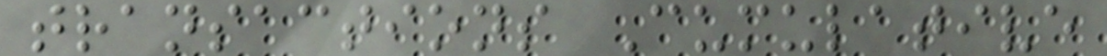transactions Cumulative
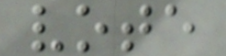vote
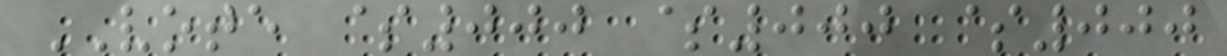VOTE $000 $000 $000
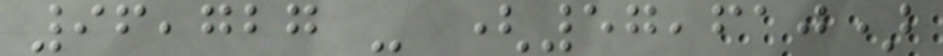96,727 - (57,610)
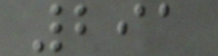291
